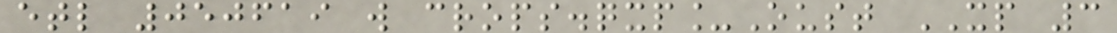etl 050619 w crops.qxp_Oust XP 3
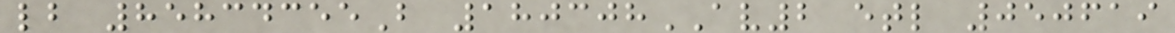lb 85834355B 180308AV2 etl 050619
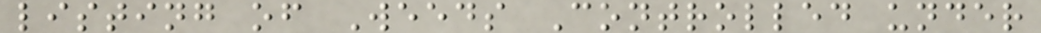listing of Weeds Controlled under
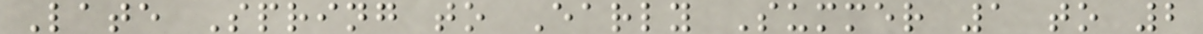Late Spring to Early Summer 1 to 2
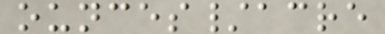ounces/acre
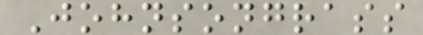Johnsongrass
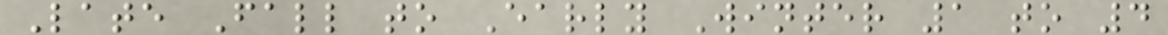Late Fall to Early Winter 1 to 4
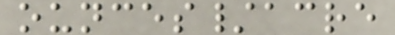ounces/acre
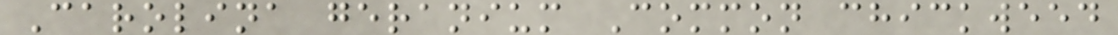Carolina geranium Common chickweed
